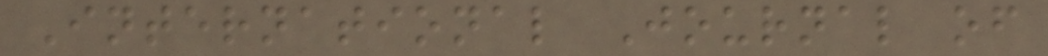International Journal of
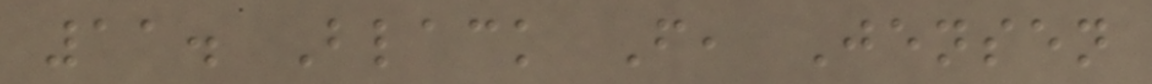11. Black F, Jensen
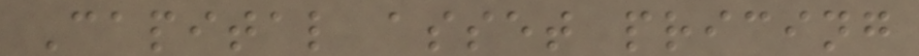Capital asset pricing
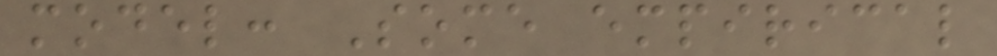model: Some empirical
